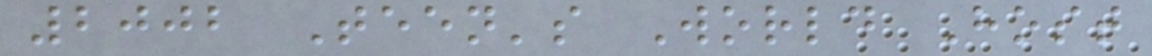2002 Teen's World Host
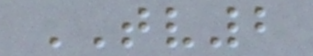TV2
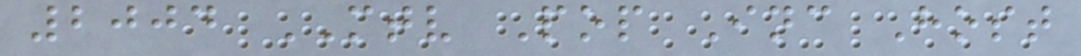2004 MTV Pop Inc Host
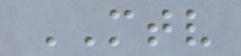MTV
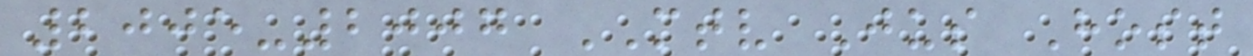2005-2007 MTV Jus Host
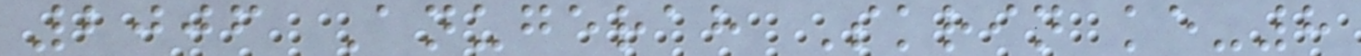2006 Anugerah Skrin ke-8
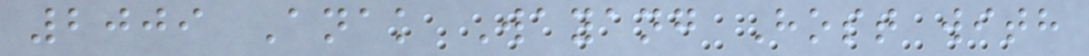2009 Anak Wayang Host with
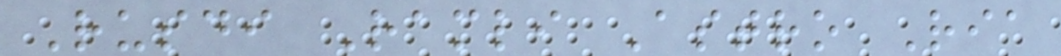Rusdi Ramli Astro Ria
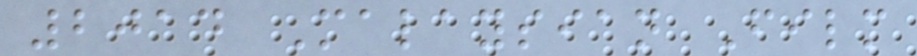2014 Malaysian Film
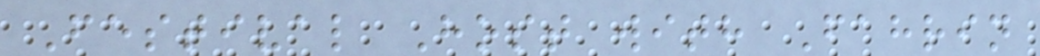Festival Host with Fahrin
